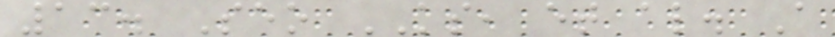13. Seo KS, et al. A
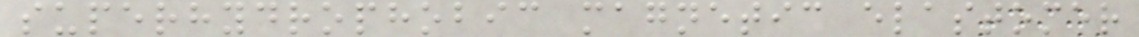superhydrophobic magnetic elastomer
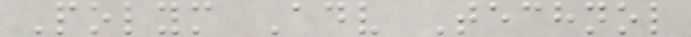Polym Adv Technol
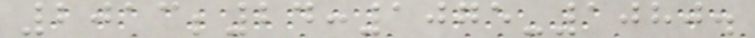2013;24:1075-1080.
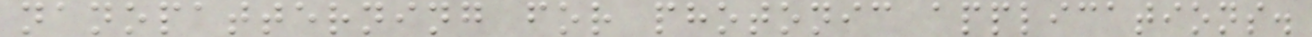nanopatterning for photonic applications.
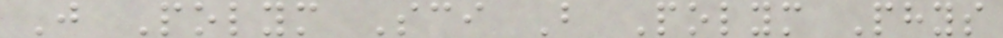J Polym Sci B Polym Phys
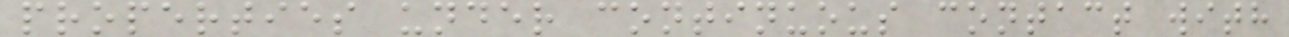properties under continuous contact with
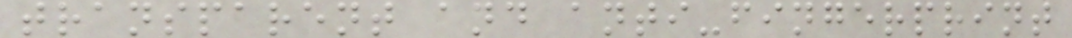transparent and anti-fingerprint
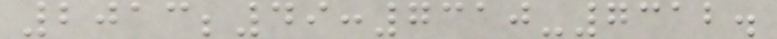2013;49:7310-7312.
